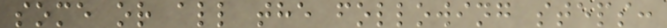some or all the following steps:
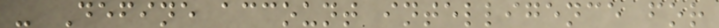- Define account intelligence for
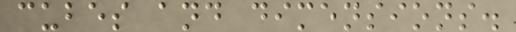cubes and dimensions.
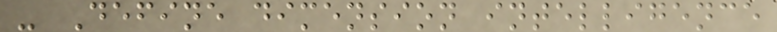- Define dimension intelligence
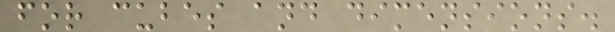for cubes and dimensions.
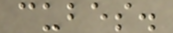cubes.
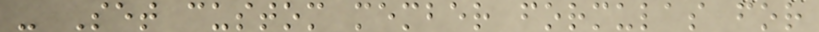- Set custom member formulas for
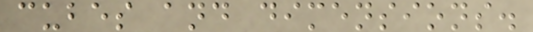cubes and dimensions.
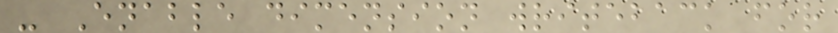- Enable dimension writeback for
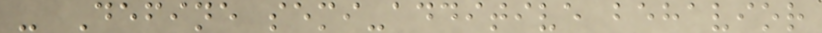- Define semi-additive behavior
